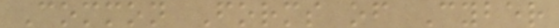Common Forms of Cyber
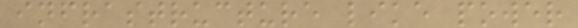infrastructure like power
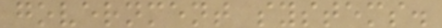government systems.
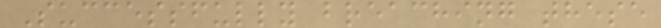Successfully breaching these
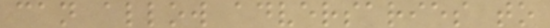can allow adversaries to
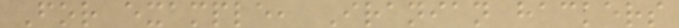For example, Iranian hackers
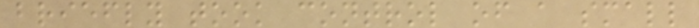briefly took control of a small
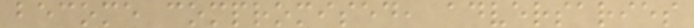become compromised, adversaries
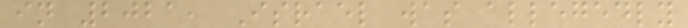in 2021, Israel was allegedly
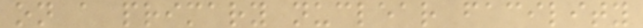on a primary nuclear facility
